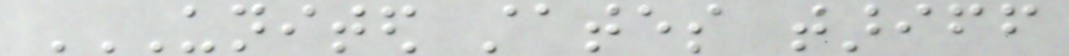UNITED STATES TARIFF
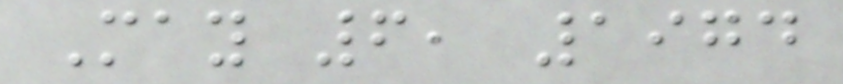May 6, 1974
